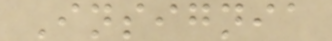Insignia
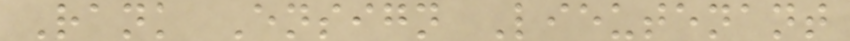Rank Ensign Lieutenant
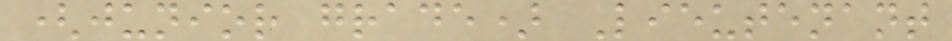(junior grade) Lieutenant
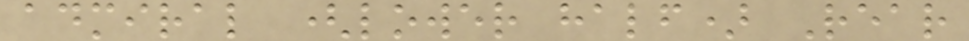admiral (lower half) Rear
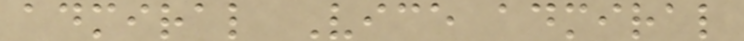admiral Vice admiral
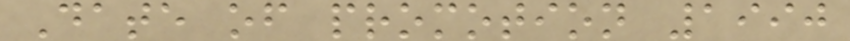Date of promotion 1990
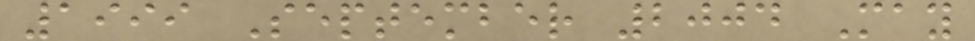1999 September 2004 May
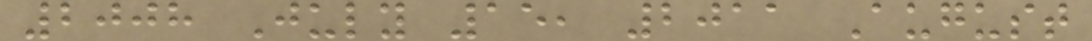2008 July 15, 2011 August
